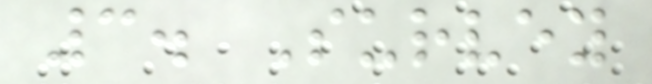3. Survey
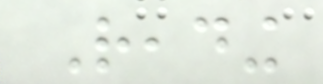Reading
